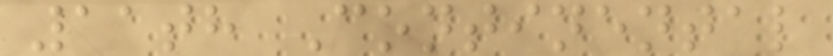11th Continental
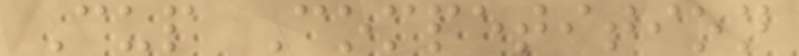Cup Competition
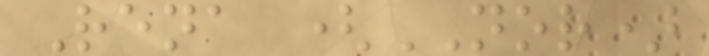Rena (NOR)
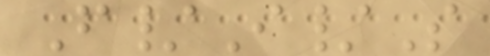F/I/S
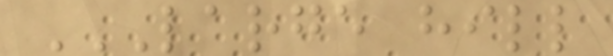LARGE HILL
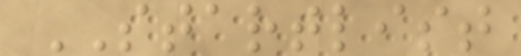STARTLIST
